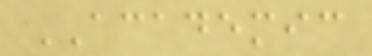ACADEMIC
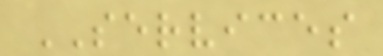SERVICES
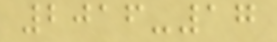2016-17
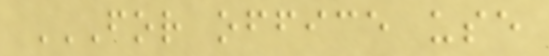FOR OFFICE USE
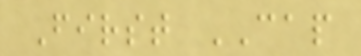First CAP
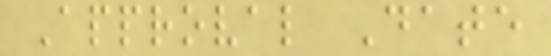Approval Date
